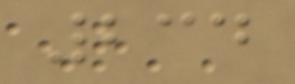234
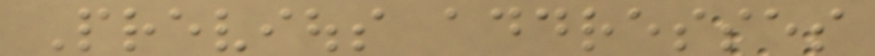Previous addresses
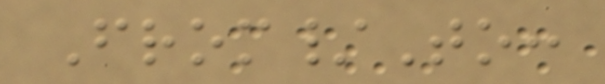From/To:
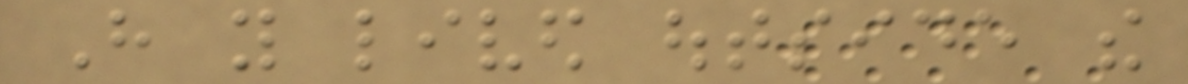Have you lived outside the
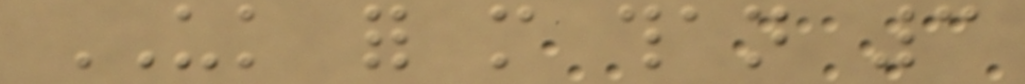UK for more than 3
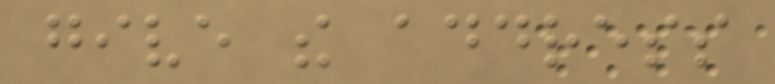give the address
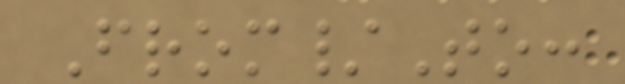From/To:
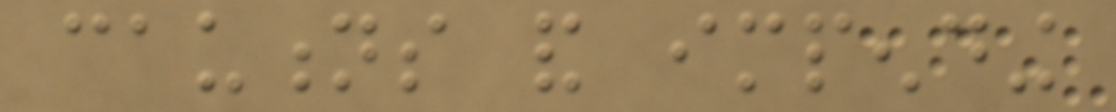cautions and impending
